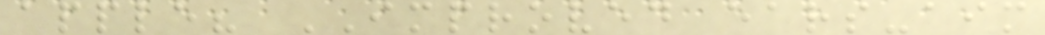apple? IMPROVED ears-aim
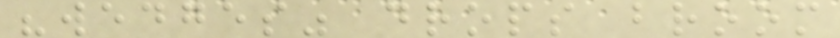"wedges" drops broom
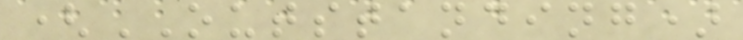(OUTSTANDING)
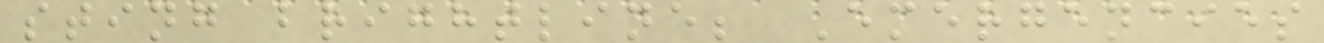sting brightline; Emergencies
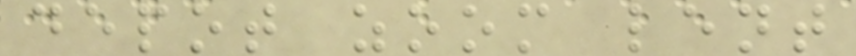depot zoom lent
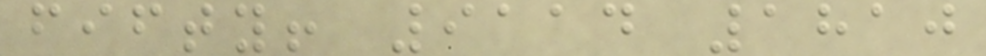fifty! 9114 1810
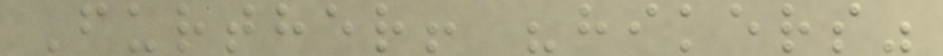Further! "hikers"
